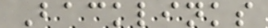Backlinks
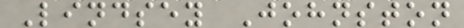Lindsey Johnston
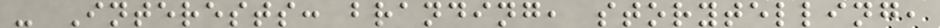- Interests: branding, storytelling,
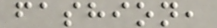fashion,
